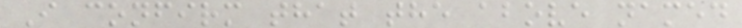I confirm that the above named
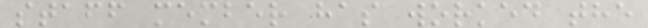staff member has worked the
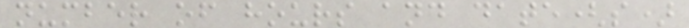number of hours and date(s)
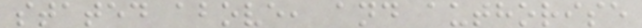stated above, and authorise
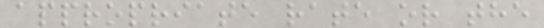appropriate rate or the
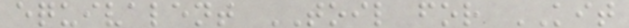equivalent TOIL for KIT
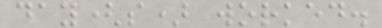day(s) worked.
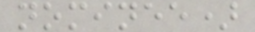nominee)
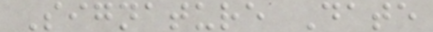Signature Date
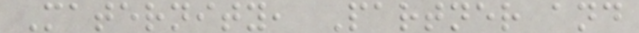Maternity, Partner and
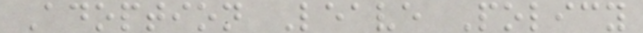Adoption Leave Policy
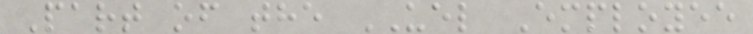Part of the UEL Employee
